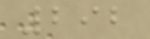292
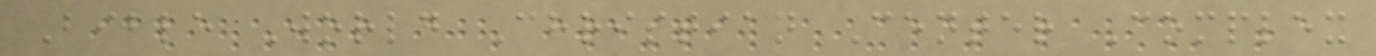Bible World Christian Center Complex
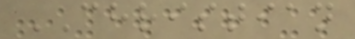CHRISTIAN
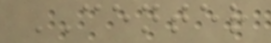CENTER
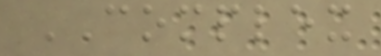COMPLEX
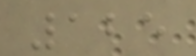125
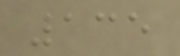135
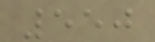550
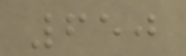650
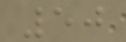50
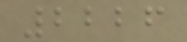2226
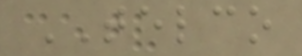TELCO
